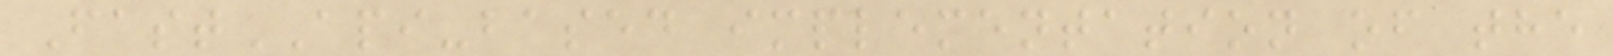FastAPI-based implementation of the
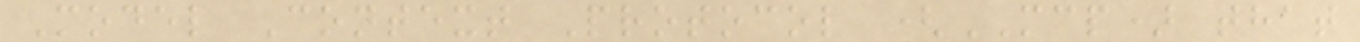Model Context Protocol (MCP) that
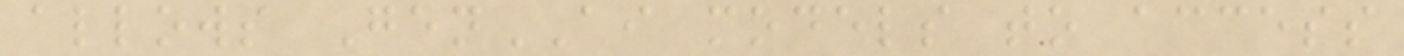allows GenAI models to access
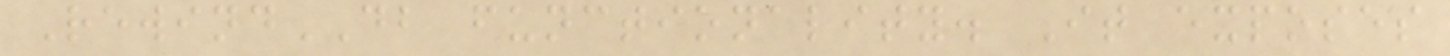RewindDB functionality. It exposes
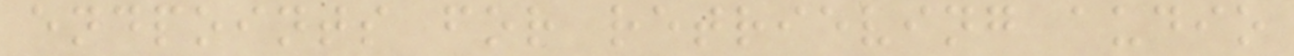endpoints for retrieving audio
